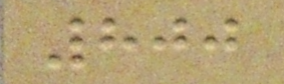800
